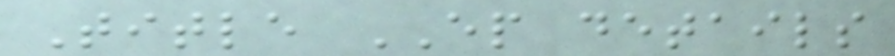Title EP details
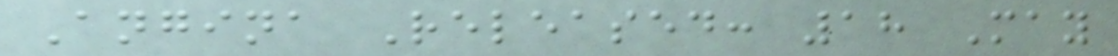Angina Released: 18 May
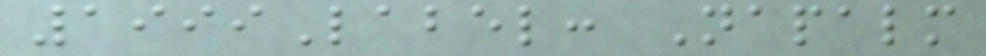1999Label: Napalm
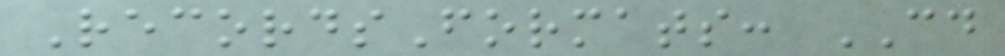RecordsFormats: CD
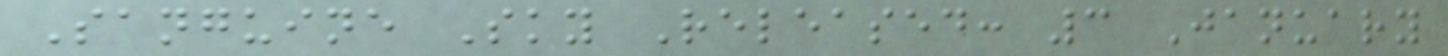Sanguine Sky Released: 3 January
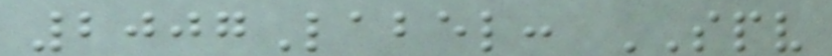2007Label: SPV
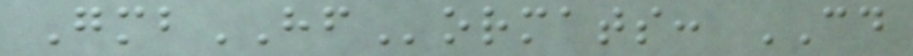GmbHFormats: CD
